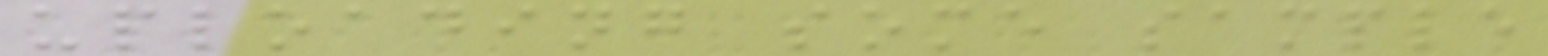uploading some sample
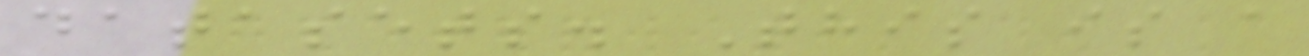datasets. This is a
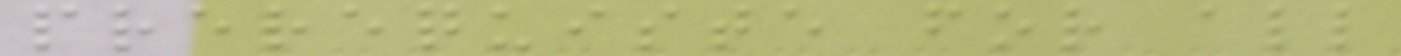prerequiste for all
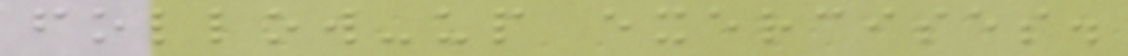follow-up exercises.
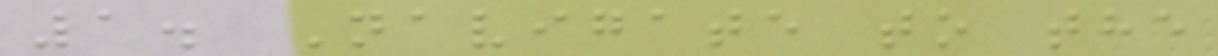1. Navigate to the
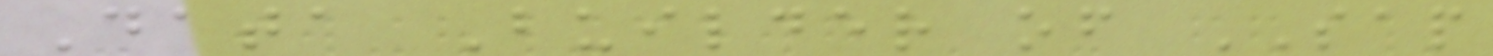Data Builder of SAP
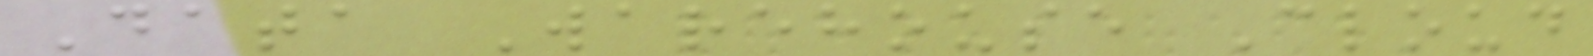Data Warehouse Cloud
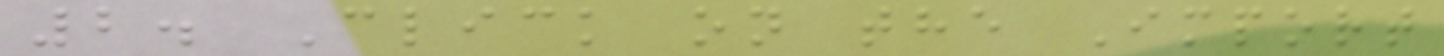2. Click on the Import
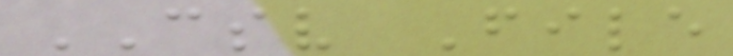CSV File
